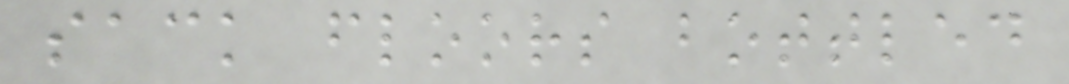sack floors bottled
